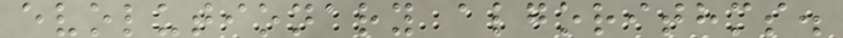evolutionary algorithms.
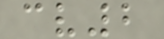cv2
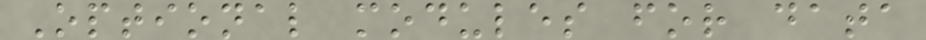Optional modules for data
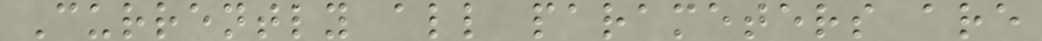Currently all parameters are
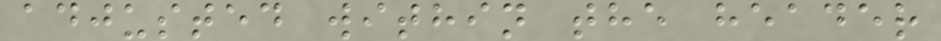adjusted within the header
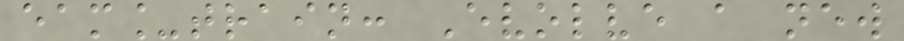eam_train: Evolve a new
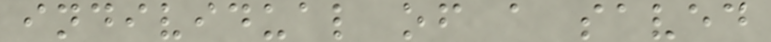individual of a saved
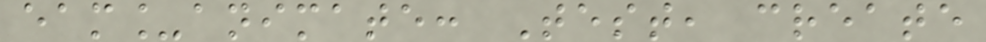eam_animate: Test, create
